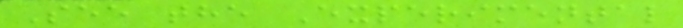See the Experimental
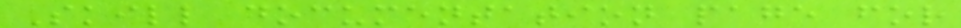Skill documentation page for
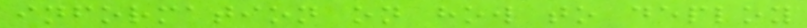information on how to deploy
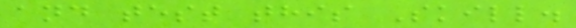and test this Skill.
